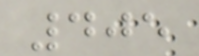405
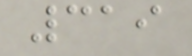319
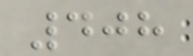408
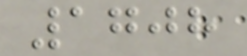1708
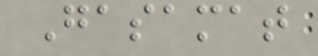Gasamat
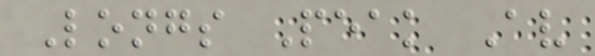Longs Peak Av
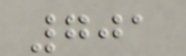701
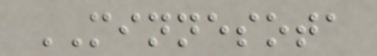MINNESOTA
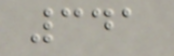341
